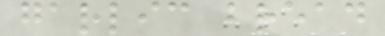garlic bread
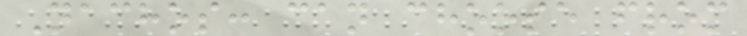Nachos: can choose from
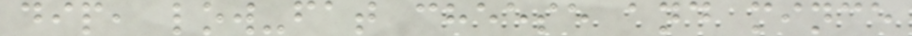dip, low-fat cheese and mince
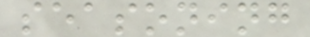seasoning
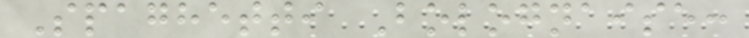Spaghetti Bolognaise:
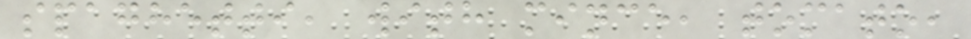spaghetti, with mince, tomato,
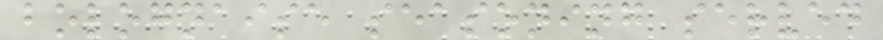bolognaise seasoning served
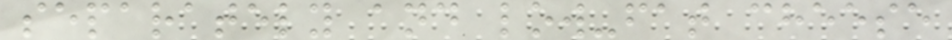separately and low-fat cheese
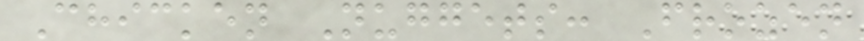Chicken Nuggets: Frozen
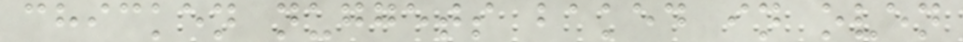chicken nuggets baked in oven
